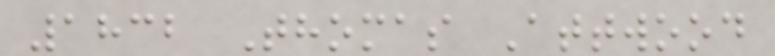1832 Thomas Attwood
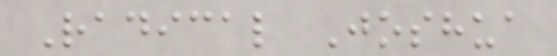Radical Joshua
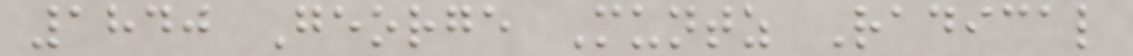1840 George Muntz Radical
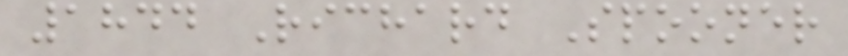1844 Richard Spooner
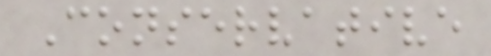Conservative
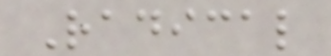Radical
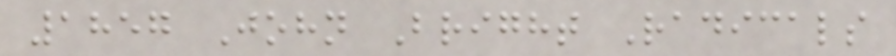1857 John Bright Radicals
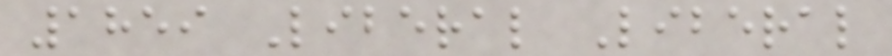1859 Liberal Liberal
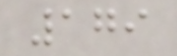179
